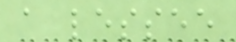a lessee
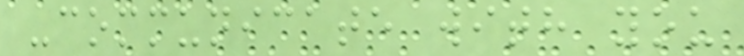-communicate with you
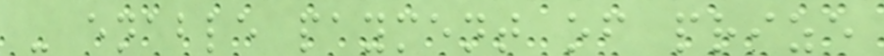- enable payment of prize
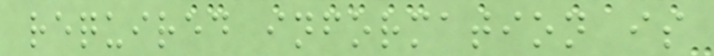required information is
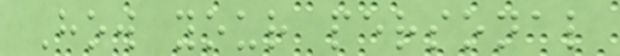How your personal
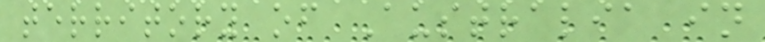territory of Australia in
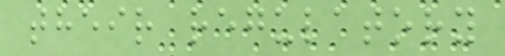their regulatory
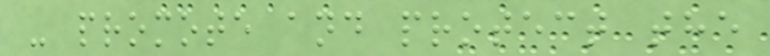- promote and protect the
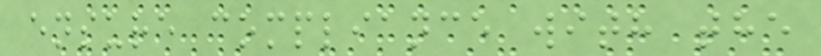ensure compliance with the
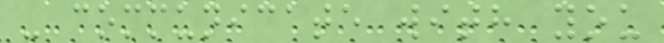- communicate with you
